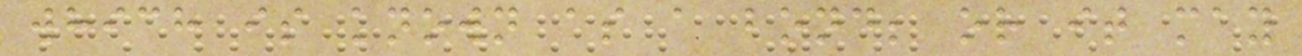which is known as a bond; or it may
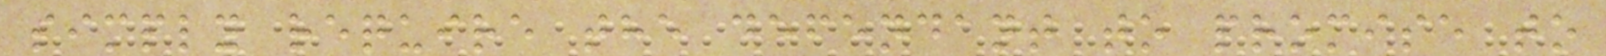simply require the defendant to promise to
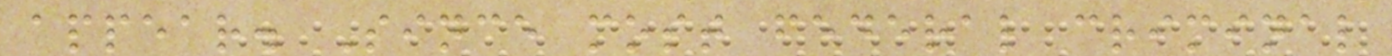appear. Since most federal criminal
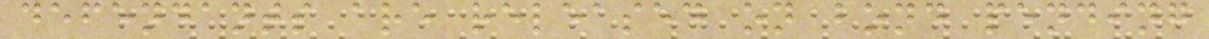defendants are released on bond pending
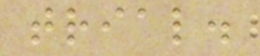trial.
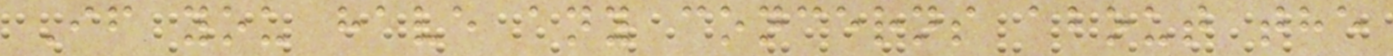If you have any concerns about the
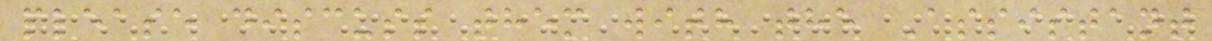please discuss them with the Assistant
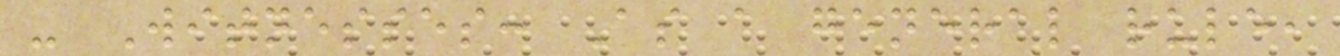- Witnesses: As a general rule,
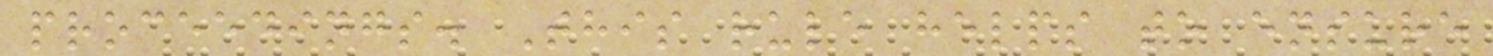proceedings. This rule helps to ensure
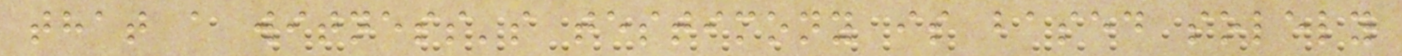that a witness's testimony is based solely
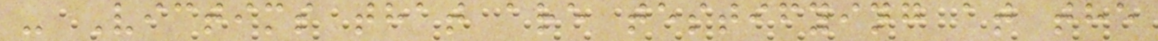- Victims that are testifying at the
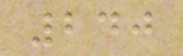240
